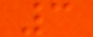3
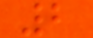2
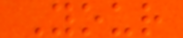Your
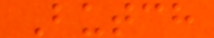Butch
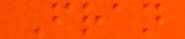Fran
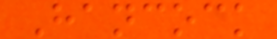Hancock
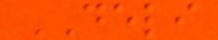DELI
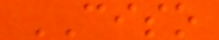CISO
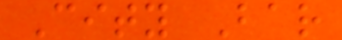City Bar
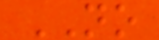NO
